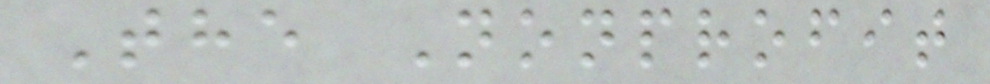The Nonprofit
